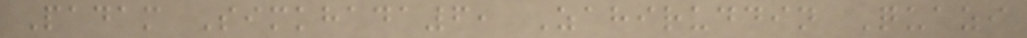Padam Simkhada6, Zahiruddin Quazi
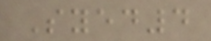Syed4
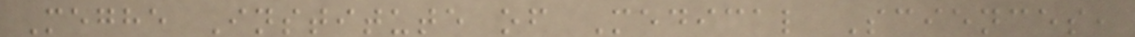Meghe Institute of Medical Sciences,
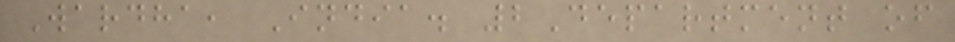Wardha, India. 2Department of
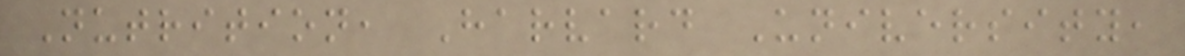Nutrition, Harvard University,
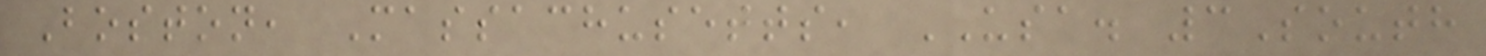Boston, Massachusetts, USA. 3South
